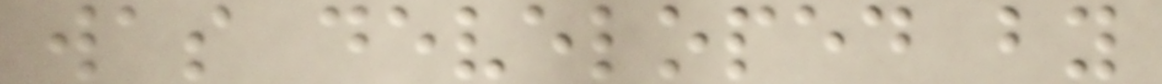was developed by
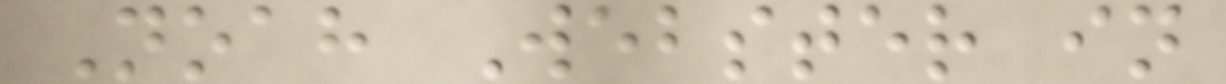Noah Webster in
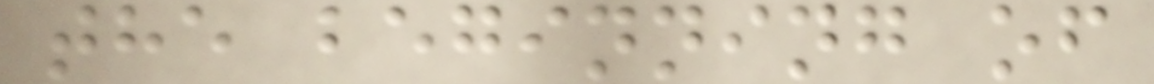the beginning of
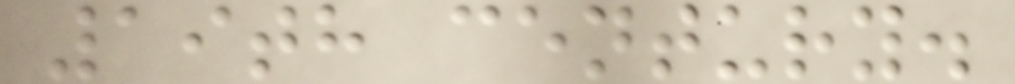19th century.
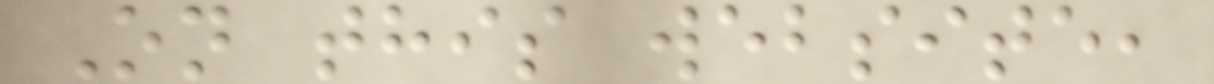On this website,
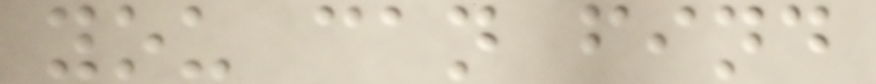you can find
